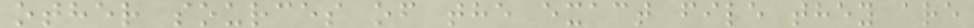other sources of the exact file they are
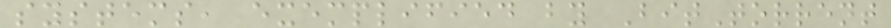systems, exemplified by BitTorrent
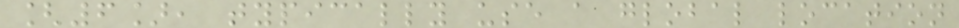[6], typically use a global location
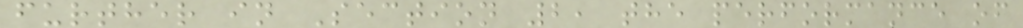further in Section 2, the performance of
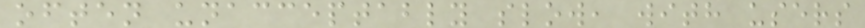often unacceptably slow, with users
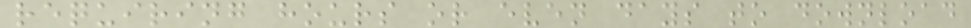requiring hours or even days to download
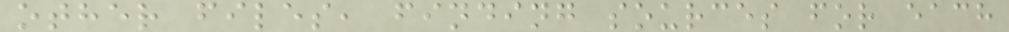other files, finding sources for each
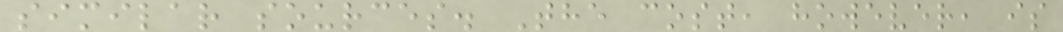similar sources. The cost, however, is
